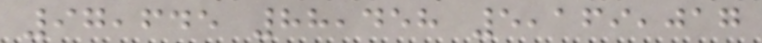97,645 88,458 5,169,017
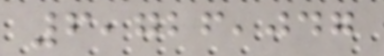6,726,047
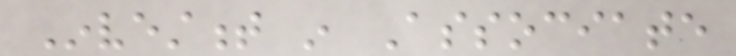Investment in Associate
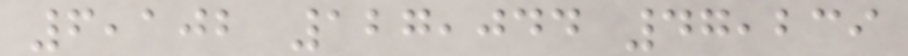6,102 127,044 47,239
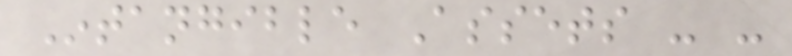Intangible Assets - -
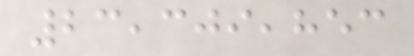23,309,853
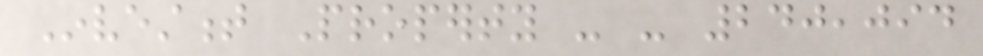Investment Property - - 240,094
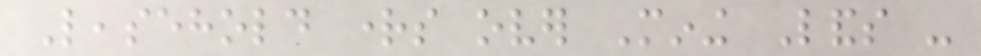Leasehold rights over Mining Lands -
